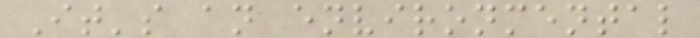It's an environmental
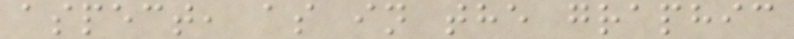aspect, as in the graphic
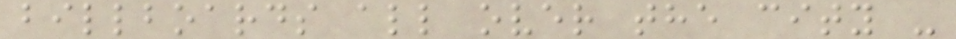billboards all over the city -
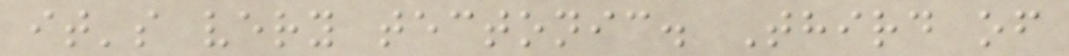it's very tectonic. Third of
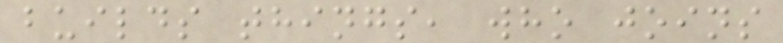builds things, who joins
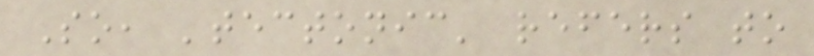So, 'tectonic' refers to
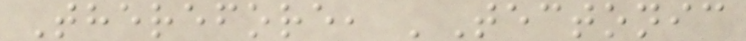Therefore, 'Tectonic
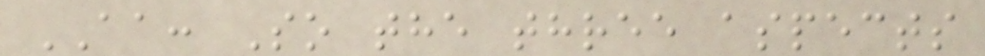AA: So the three aspects
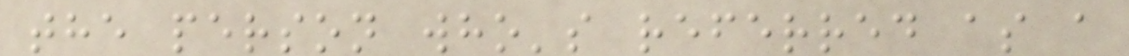the person who's referred as a
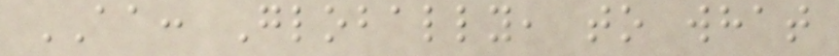AA: Globally, to what
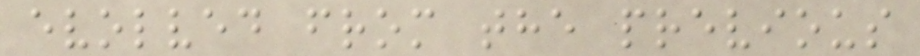evolved from the previous
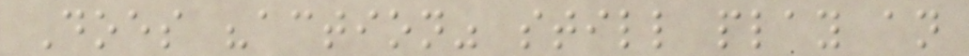Does "action" still play an
